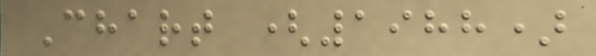Chart (1988)
